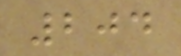204
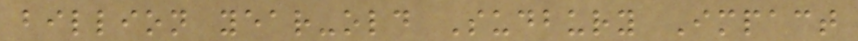billion year-old Sudbury Impact
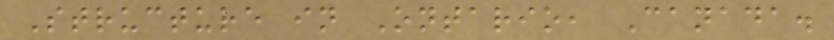Structure in Ontario, Canada.
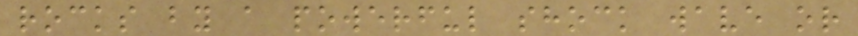rocks by a powerful shock wave or
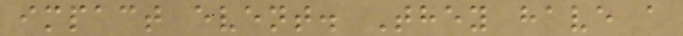impact event. They have a
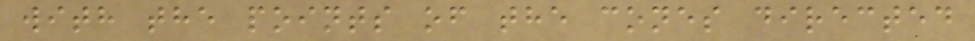with the points of the cones directed
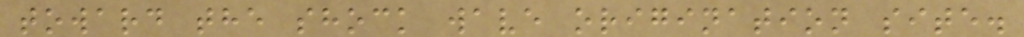toward the shock wave origination site.
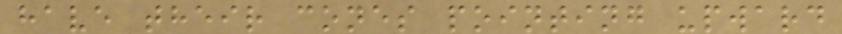have their cones pointing upward
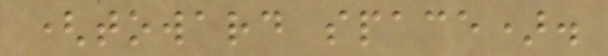(toward space).
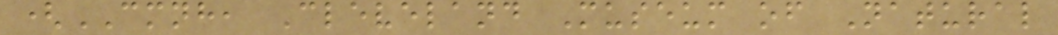(CMNH, Cleveland Museum of Natural
